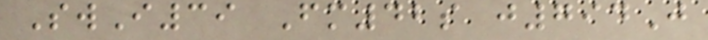SwI39 Fm42s j794J
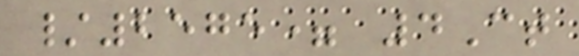/2575= 4Ct
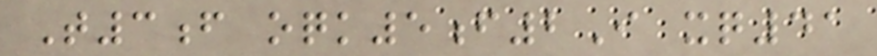T3f oqk5f2I xq41
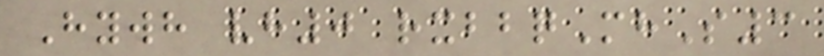Hywh vh0 rxbbqMhS3
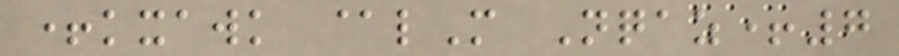+kxawk @lM Nqaz+7
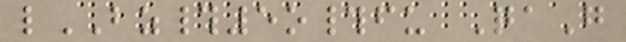lBZ#5o#fu QaG
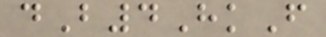dB4HkF
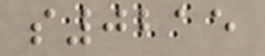s0215
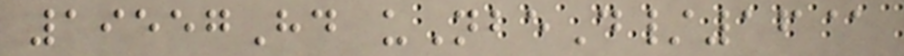19557Hd uNbeD/16@
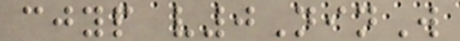cjyp v0NinW
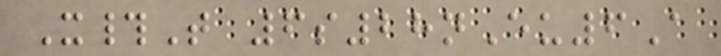X#T 6s28nEu6A
